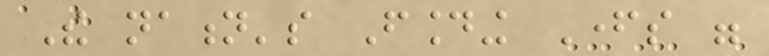The nation's Founding Fathers were
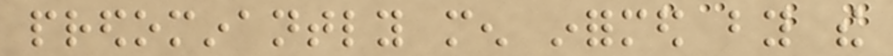predominantly men informed by the
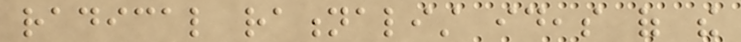radical rationalist ideas of the
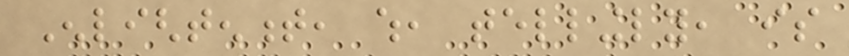Enlightenment, which, tellingly, is
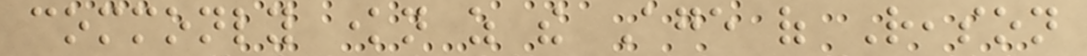commonly known as the Age of Reason
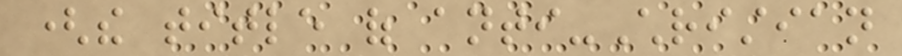(the title of anti-Christian
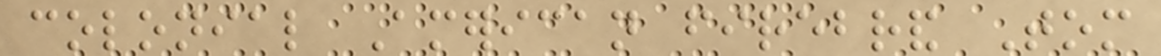colonial American firebrand Tom
